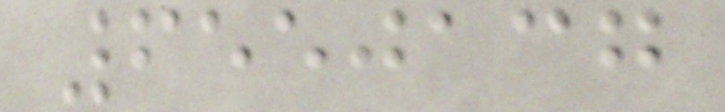6550137
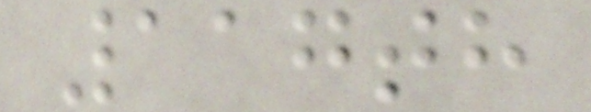117th
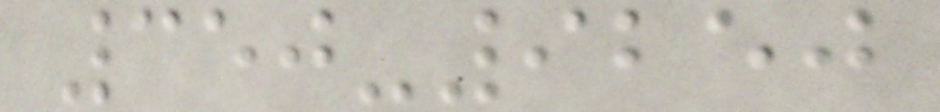350-9250
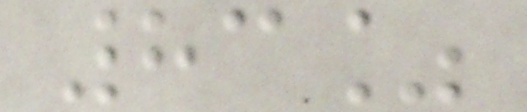83%
